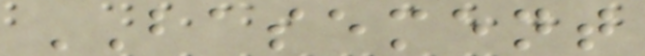BASEMENT
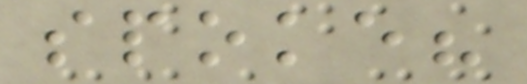spoke?
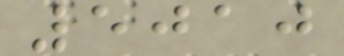5010
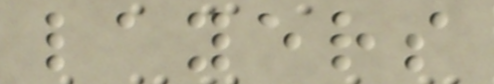layers
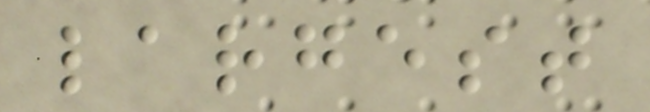largest
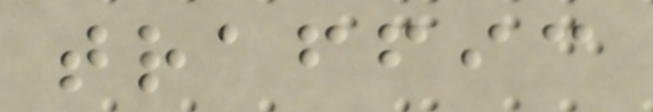traffic
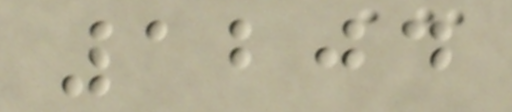1204
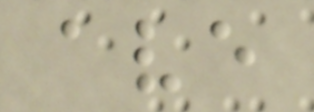ave
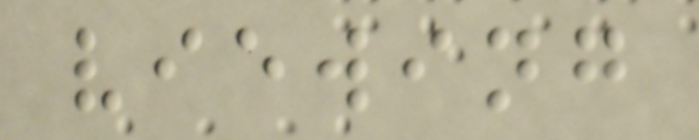viewing
